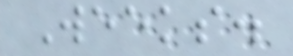Weeks.
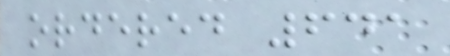ordered 641
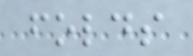folds
